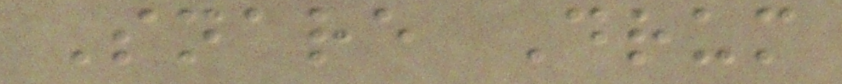Snare Drum
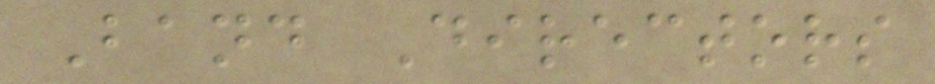Band Directors
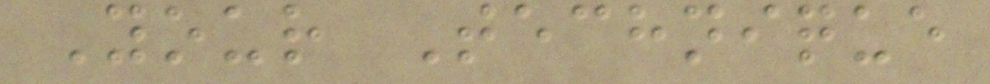Your Technique
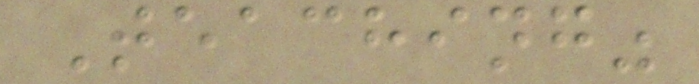Teaching"
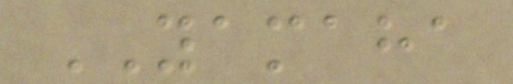YAMAHA
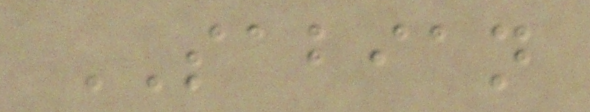SABIAN
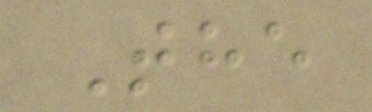The
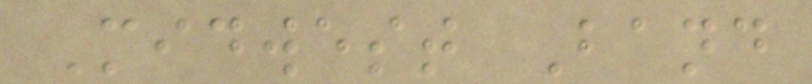Midwest Band
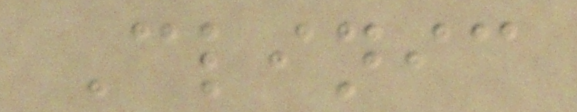Clinic
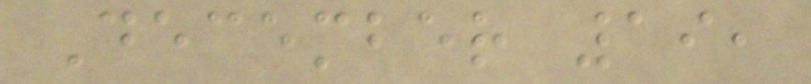December 19,
